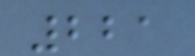221
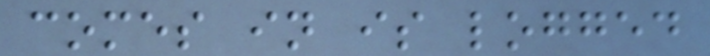comes in is logged
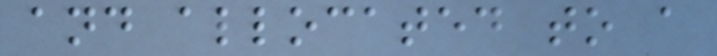and allocated to a
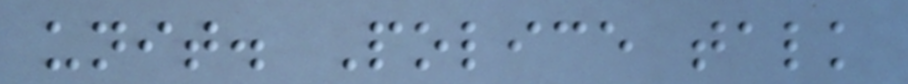unit. Police talk
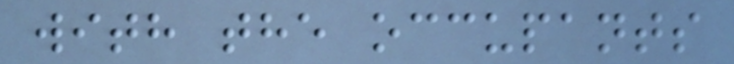with the occupants
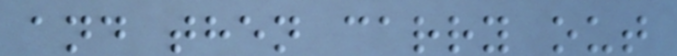and then carry out
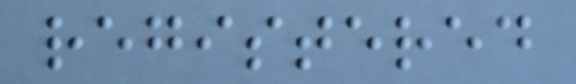registered
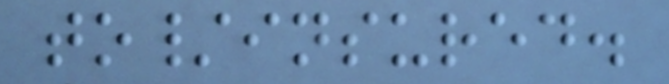to/insured.
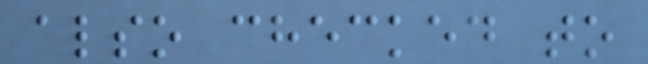also checked to
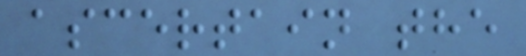ascertain the
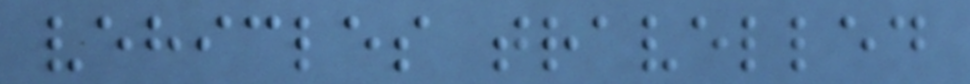vehicles travelled
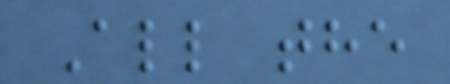All the
